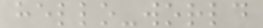hello-world
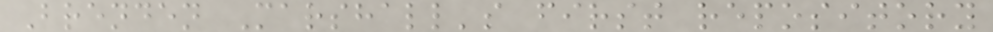Brenden Marshall's first repository
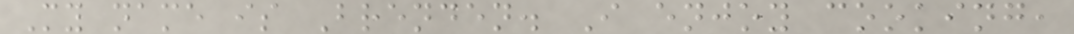My name is Brenden. I enjoy cooking,
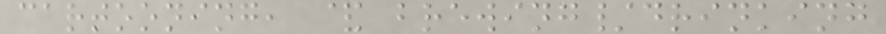cartooning, & brewing/drinking
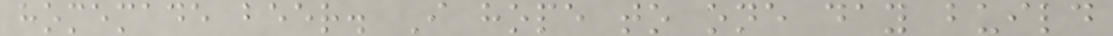homemade beer. I hope to one day build
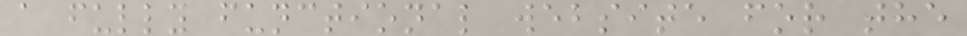a fully functional website for the
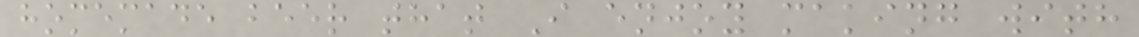homemade beer that I enjoy making with
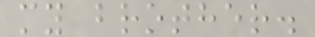my brother.
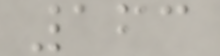163
